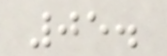05.
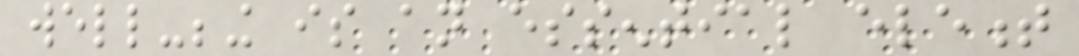well-being is an essential element
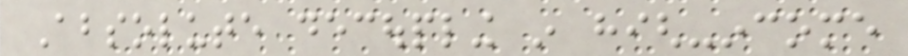Absolute decoupling in high-income
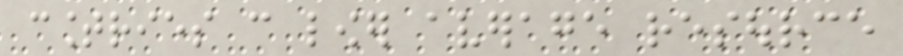countries can lower average resource
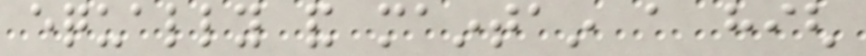equally and maintain a high
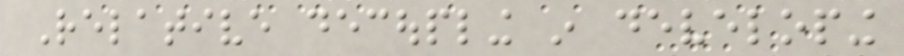Relative decoupling in developing
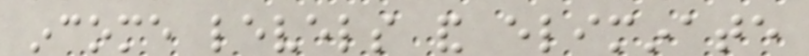income levels and eliminate
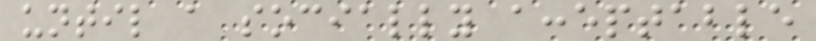until a socially acceptable
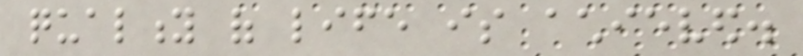quality of life is achieved.
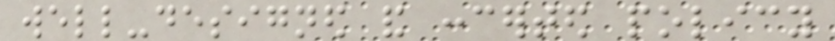well-designed and concerted policy
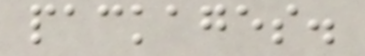packages.
